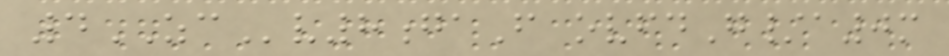4ZCv8gaF ovfdG/a0m
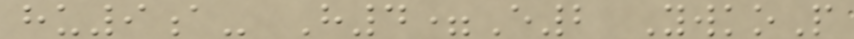hu9a- H4=E2 YwkoP
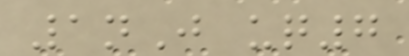1nJ uq7
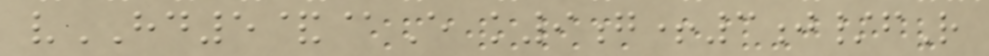vHD5&@E k9g+3j/fR
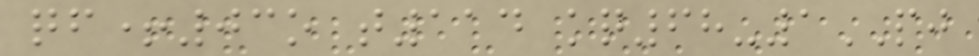qf+03o t114 kq68-1PJ
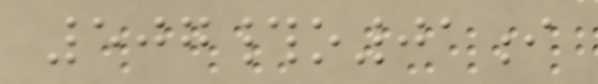507#o01i
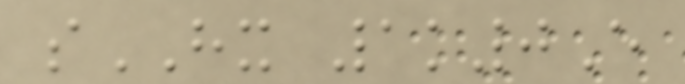sHX 1k0E
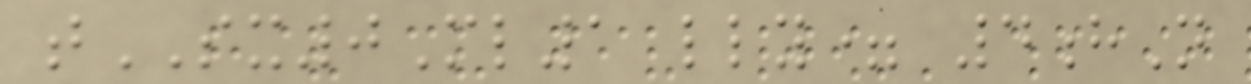tSX0Ml1 lly= 4hN
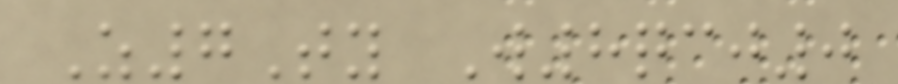Z7Ty W8qcj0
